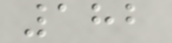182
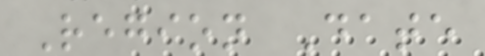Region Date
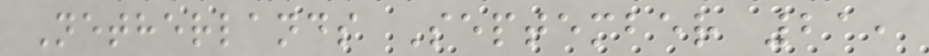Netherlands September 21,
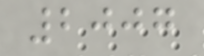2007
